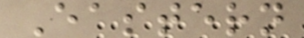Eastern
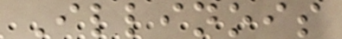Illinois
